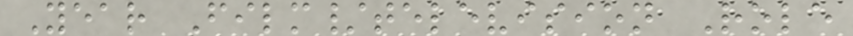Year Film/television Role
